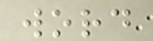word
